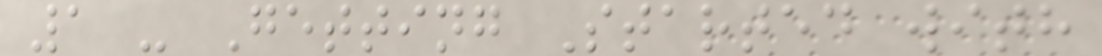1 - Getting Started with
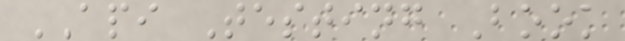API Testing Book
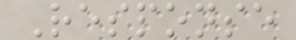Response
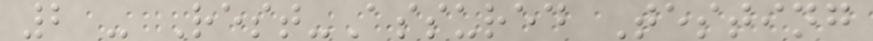2 - Rest-Assured Testing
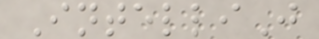IntelliJ
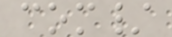com/
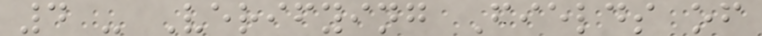4 - Verifying Fields of
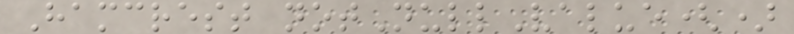Hamcrest notNullValue()
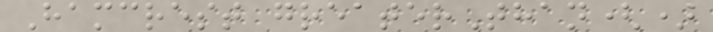Hamcrest greaterThan()
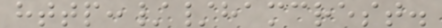http://hamcrest.
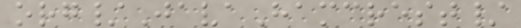org/JavaHamcrest/
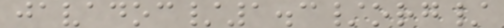javadoc/1.3/org/
